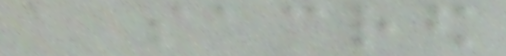a sacred
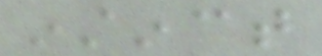instinct
